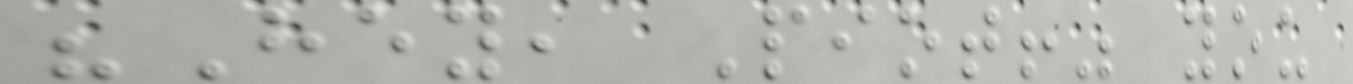"Hey, Piot!" you
